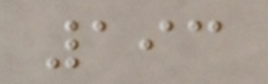193
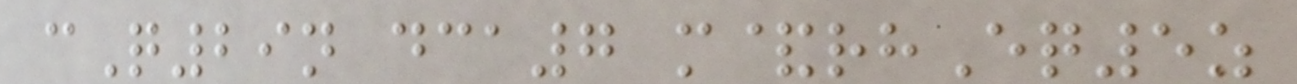cQ29n dca7 m&rhEq5z
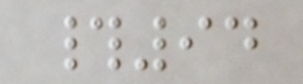#94
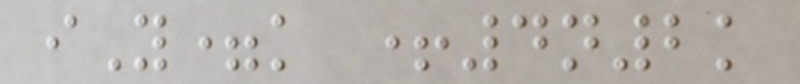iY=k +4n2k
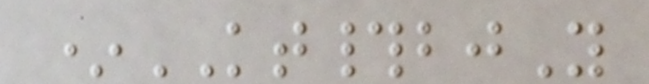*KT#bjY
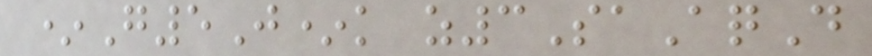*G5J*k z3SaAqD
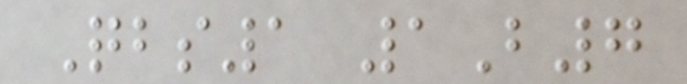Qbs1 1B7
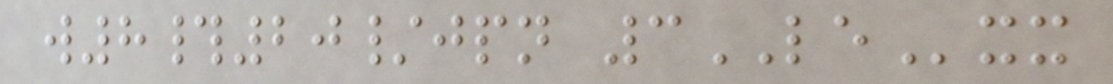w8#20/jpn 3LExx
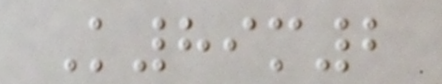K89m2
